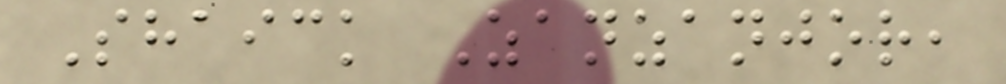Shaick Zanzanjor,
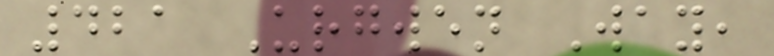421 Urgwen Way,
